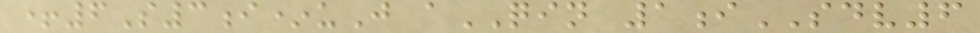+6S3i*uJ aQIN 1iSDV6
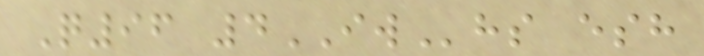Q96 4IWhs esh
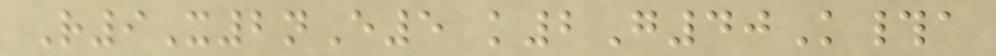R9X2nE5 k2G40K#a
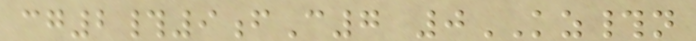cg2#9fC7 0KZ#n
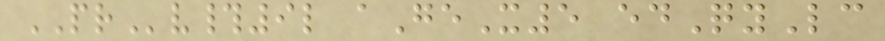PRv#9l aGeX5 edQyLc
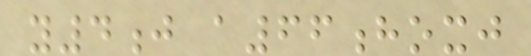y4j a66hoxj
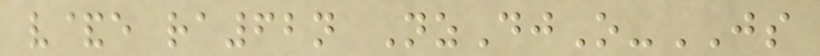v&e ra62n NzDjO-JS
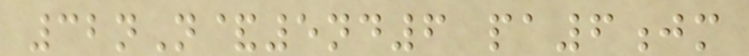32nN&5nd6 pa6jm
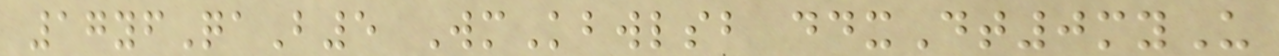17yfQaB5 WmKbwlsb ddxDt0myU
